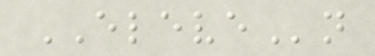ELEVEn
